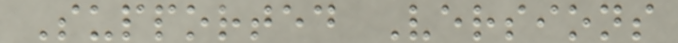Supported Versions
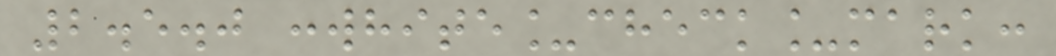2.5.0 :white_check_mark:
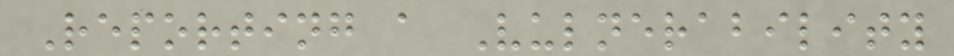Reporting a Vulnerability
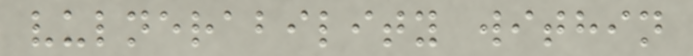vulnerability within
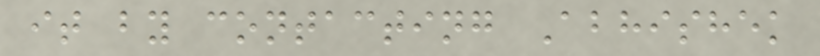it by contacting Abhishek
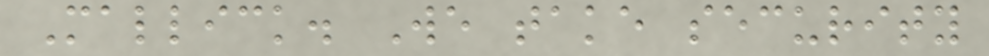Mallick. We take security
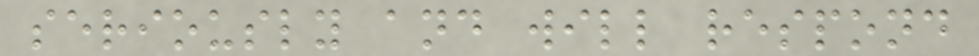seriously and will respond
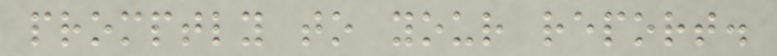promptly to your report.
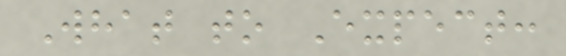What to Expect:
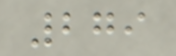279
